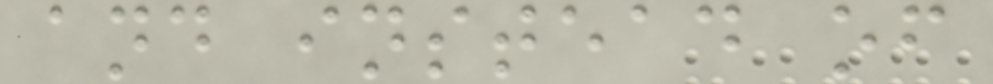and instead of
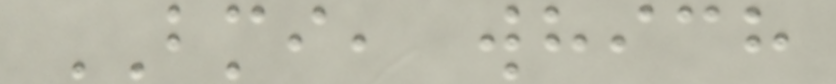BMI, which
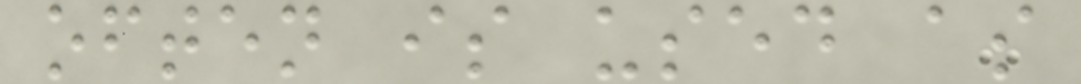often is used as
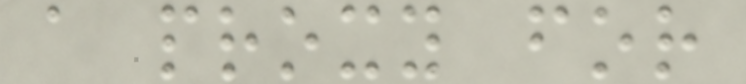a proxy for
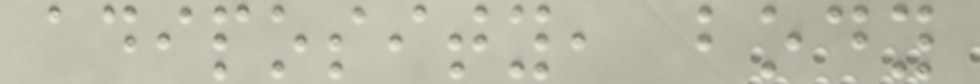adiposity, body
